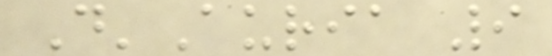D'Auria 9
